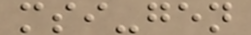msi-gen
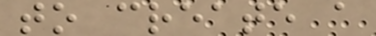to create a
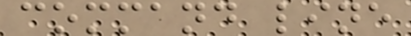command line
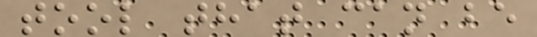tool that can be
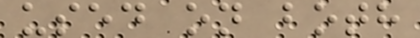used on both
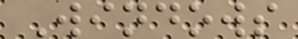Windows
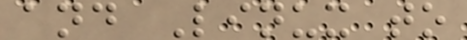and Linux to
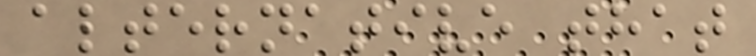alternative that
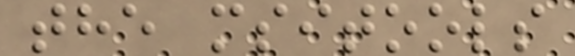the msitools
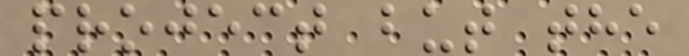project but the
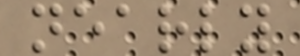nearly
